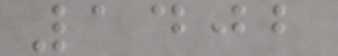1402
